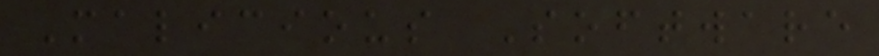Malicious Software
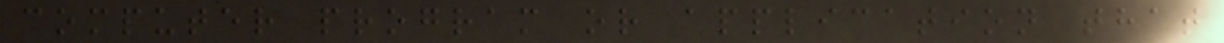computer program or application that
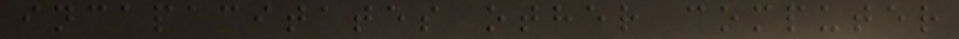incapacitates other computer
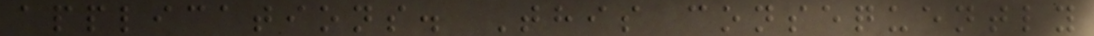applications. This consequently
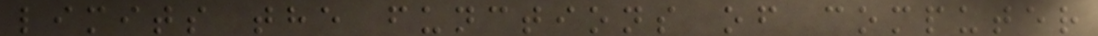limits the functions of computer
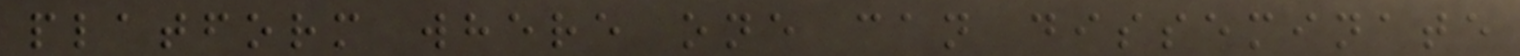platform where one can disseminate
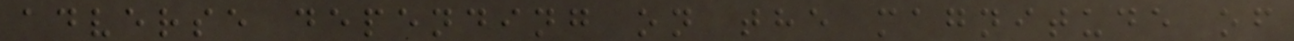adverse depending on the magnitude of
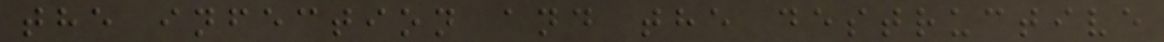the infection and the destructive
